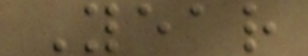Year
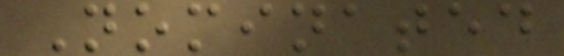Nominated
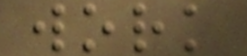work
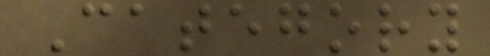Category
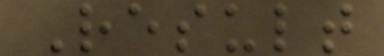Result
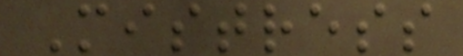Mistress
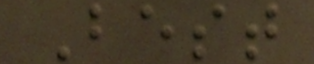Best
